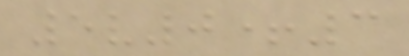5v0+3
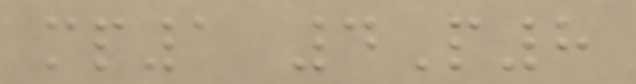mp1 4P8
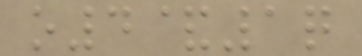o4&1q
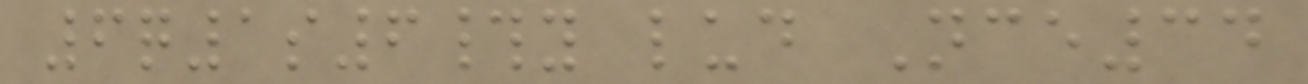6q1s6#y lud Nce34
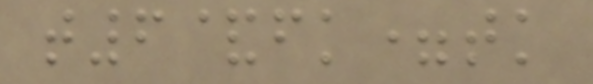t6&fk=tk
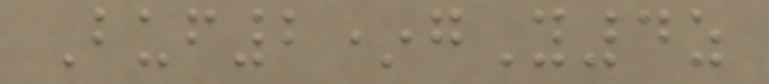Buf2*gY4z
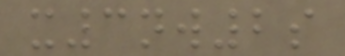x3nw2s
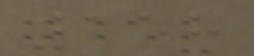158
